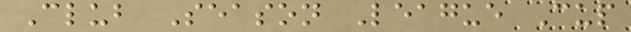Club Season League Cup
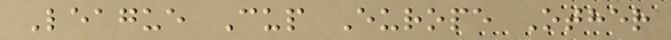League Cup Europe Other
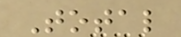Total
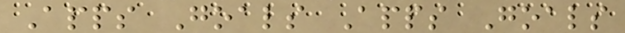Apps Goals Apps Goals
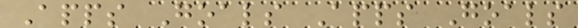Apps Goals Apps Goals
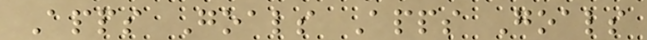Apps Goals Apps Goals
